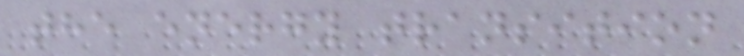the energy transition
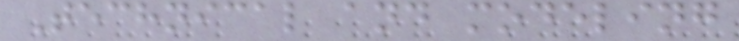Technical and modeling
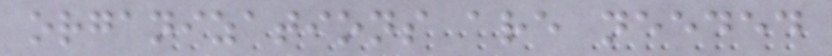organizations are needed
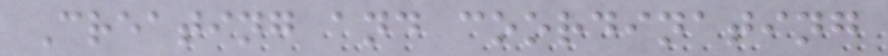Creating and coordinating
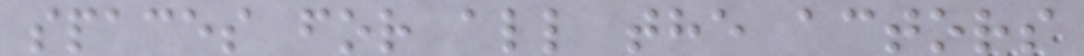spaces for all the actors
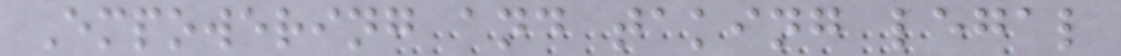Empowering and taking legal
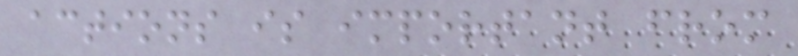actions is important from
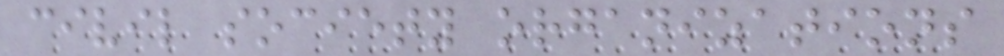civil society organizations
